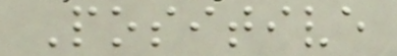Positive
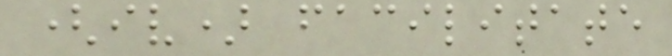(iv) facilitate
